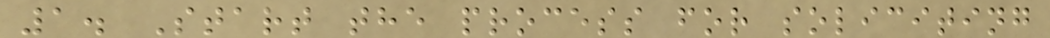1. Start the process for soliciting
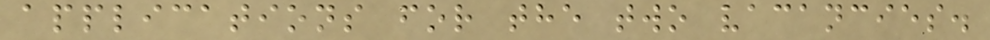applications for the two vacancies.
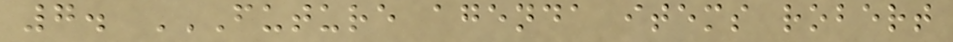7. FUTURE AGENDA ITEMS ROBERT
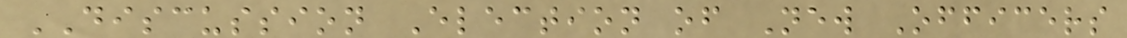DISCUSSION Election of New Officers
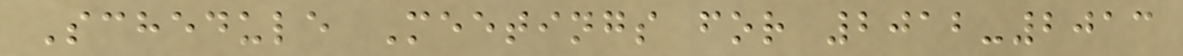Schedule Meetings for 2012-2013
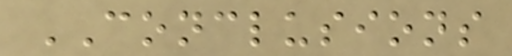CONCLUSIONS
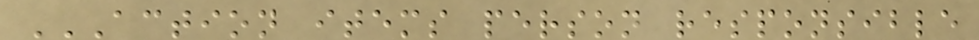ACTION ITEMS PERSON RESPONSIBLE
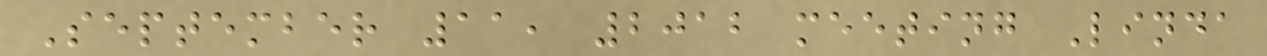September 11, 2012 meeting Linda
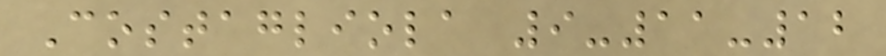Costagliola 9-11-12
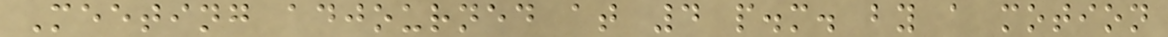Meeting adjourned at 4 p.m. by a motion
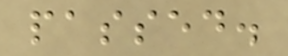passed.
